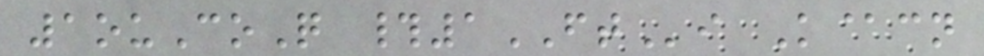1ouCoQ #1FTi K@cn
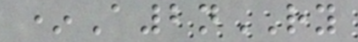*A2nRY
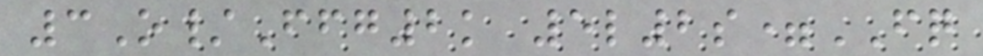3O/Ffg2k 5l2s=FQ
